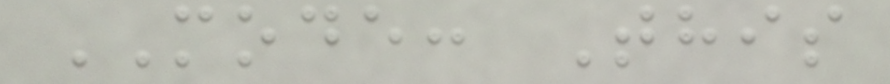MODE: This
